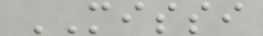MISSI
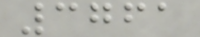3761
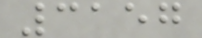3157
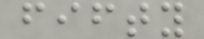fifty
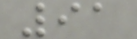91
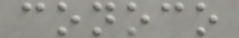conoco
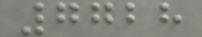7728
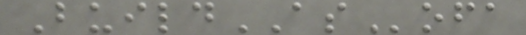BuildASofa
